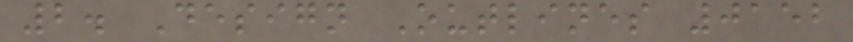2. Design Outlines 0152
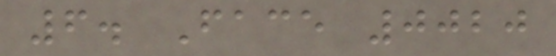6. Face 0020
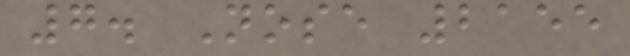7. Nose 2155
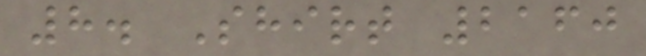8. Shirt 2160
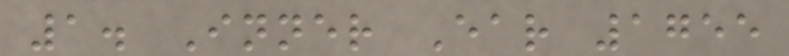1. Inner Ear 1755
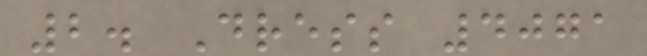2. Dress 4071
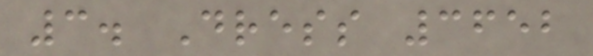3. Dress 3652
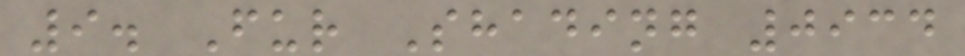9. Fur Shading 0934
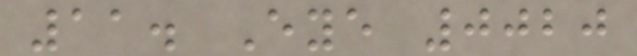11. Eye 0020
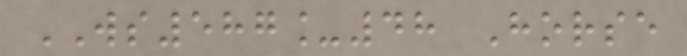WS587_48 Horse
